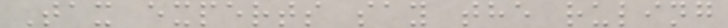Tax experts say the ruling
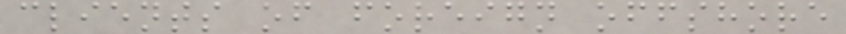clients of foreign offshore
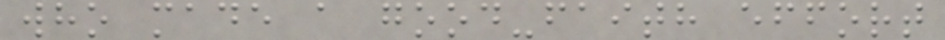who made a good-faith effort
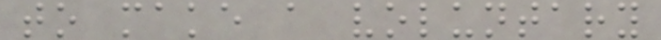to make a voluntary
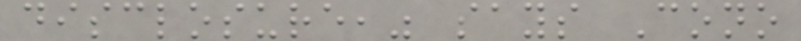disclosure," says Cono
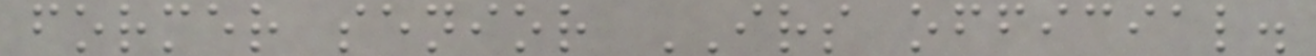former senior IRS official.
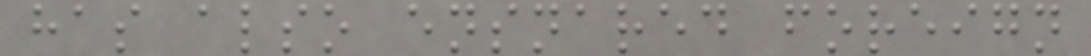has also ensnared foreign
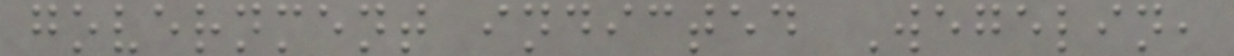government indicted Wegelin,
